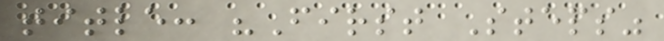title: "First Steps"
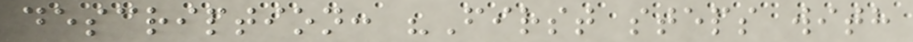description: "First steps with
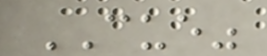CUE"
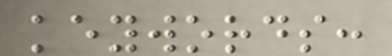keywords:
